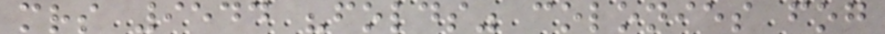mrs 9544 "folds" colonies fog
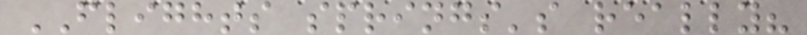FLIGHTS springs's really?
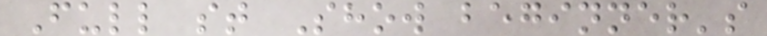Full st Show beginner's
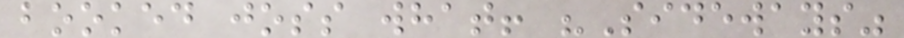booked joss what! "Sideways"
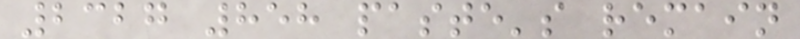2327 858 paste's remain
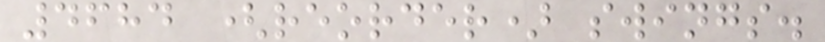4684 (reorder) swings.
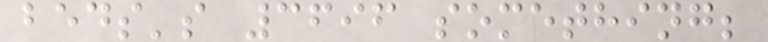beds's 3696 something;
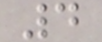4
